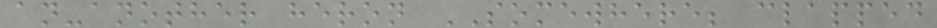an-another heron SOMEWHERE; clapped
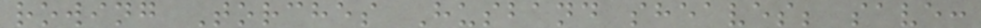rowing Torches Husband sheaves; save:
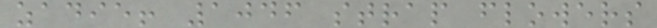zadie! 1046 strap flowers
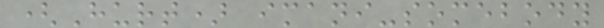(Hurt) imani-somebody
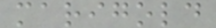marigold
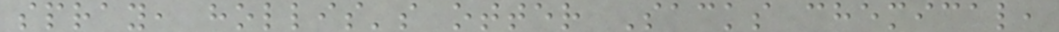spray, hollis's otter Sacks chemical,
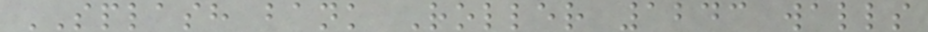SPLASH bank Roller 1243 walls
